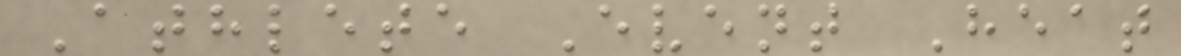Athlete Event Heat
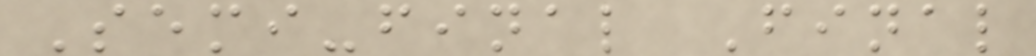Semi-final Final
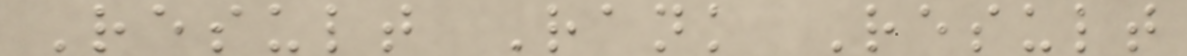Result Rank Result
